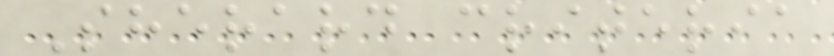Sherard criteria
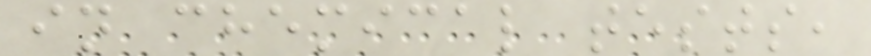in chemical tests,
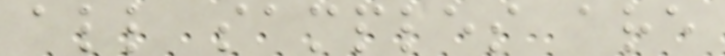all samples are
